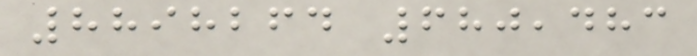8898264 680,483
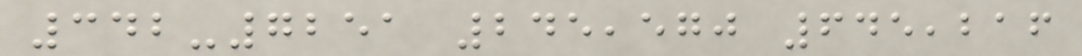342-7251 245,570 645,216
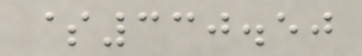$330.50
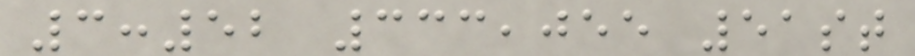3:52 333,055 51st
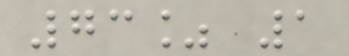73% 1
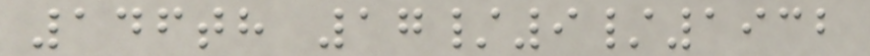146th 17/9/1932
